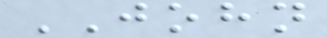JOHN
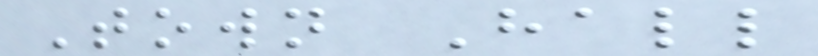Town Hall
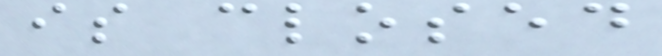is closed
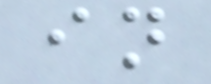in
